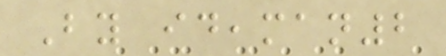By ideaman2
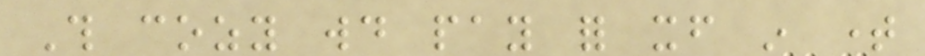This cozy would pay for itself in time
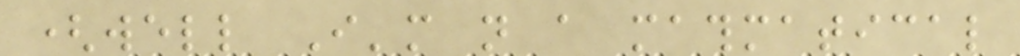(well I'm not a mathmatical
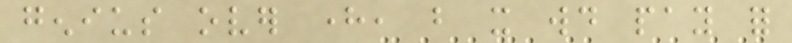genius over here, but it would pay for
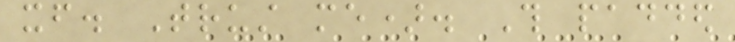itself. Trust me). This padded
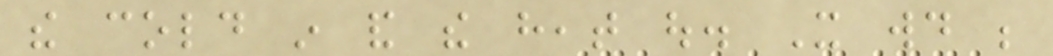the cold in and the heat out. It would be
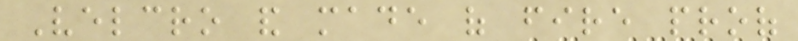Velcro and made of fire proof
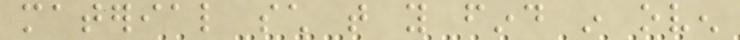material such that you find in oven
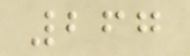267
